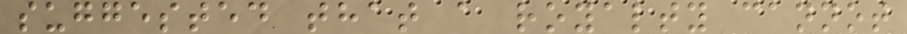suggested that a royalty cannot
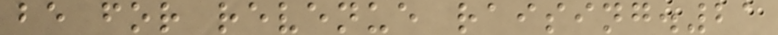be for revenue raising.21
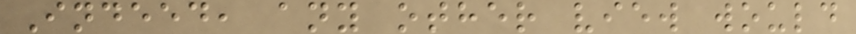Indeed, any other view would
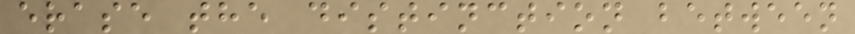erase the distinction between
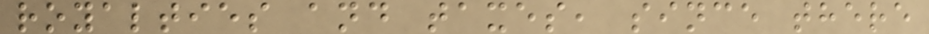royalties and taxes, since there
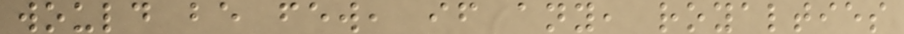would be few, if any, royalties
